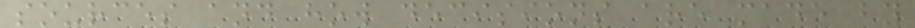sources and how decisions are made by
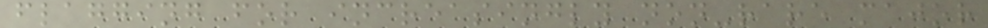flagging for increasingly non-rare major
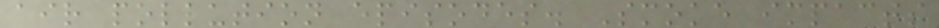air pollution episodes. Smoke impacts
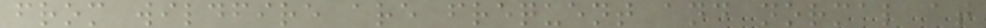from wildfire are frequent and normal at
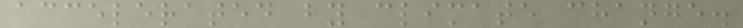accelerated by climate change.
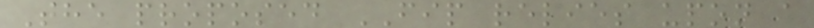The proposed FIP relies upon a
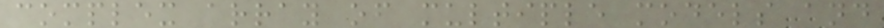complex array of multiple models and
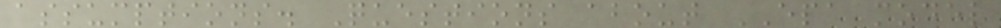assumptions. Questions about EPA model
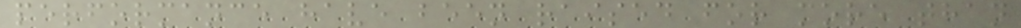performance have been raised for more than
